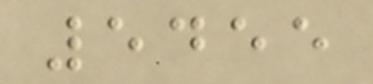5455
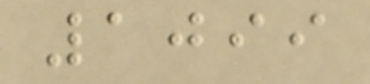1099
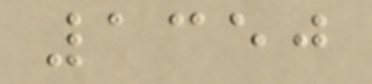1350
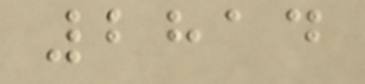2814
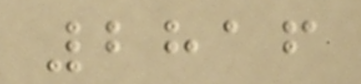2816
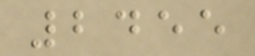2455
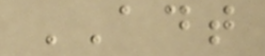ADT
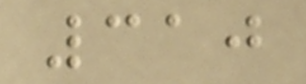310
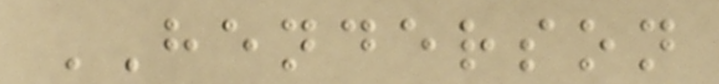HENDERSON
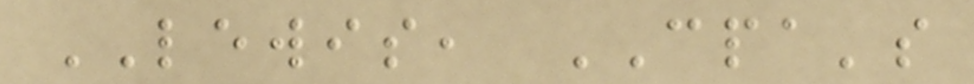LEWIS, CPA's
